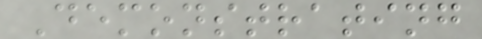Demonstrating
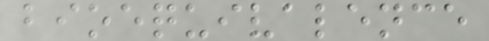bioequivalence
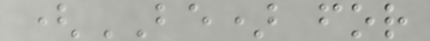(BE) for
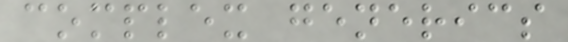complex generics
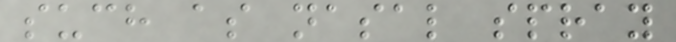such as nasal spray
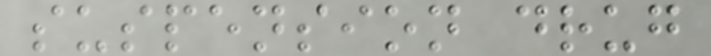suspension drug
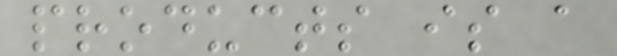products is a
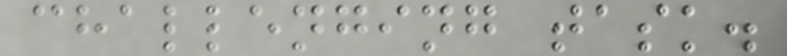challenging task.
